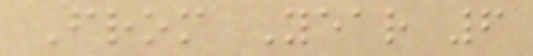From Year 6
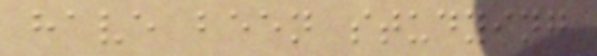have been studying
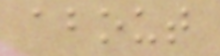about
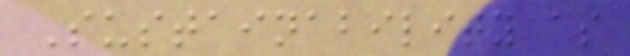Sustainability as
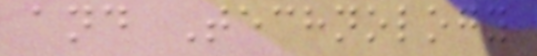and Technology
